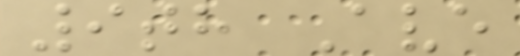9th Ave
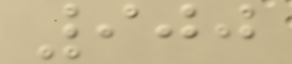900
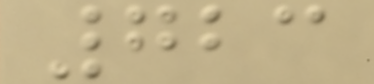723
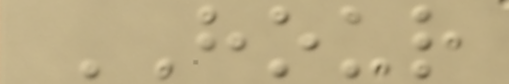HOUR
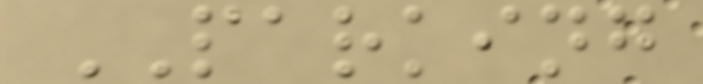PARKING
